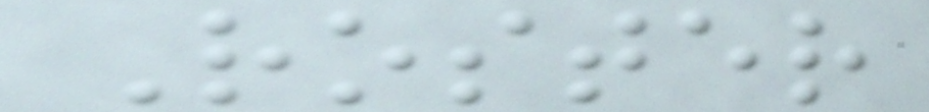Roster
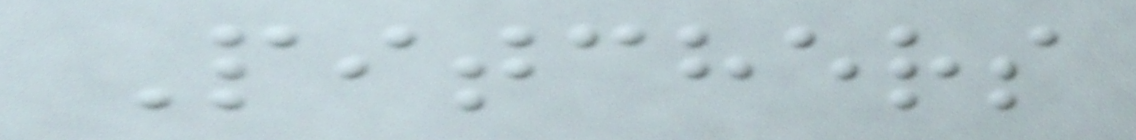Pitchers
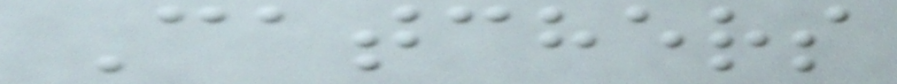Catchers
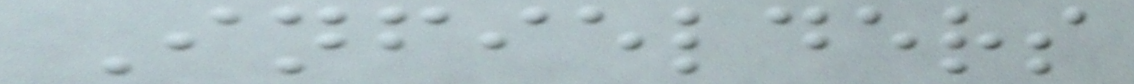Infielders
